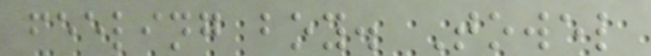feeling boy. Towel
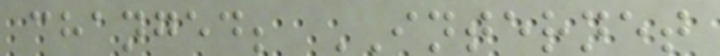changed; INTERNET
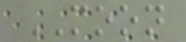MOON
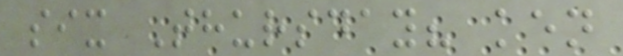six Thursday? ken
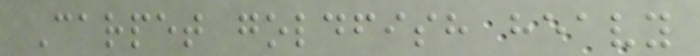Carpet goldfish heavy
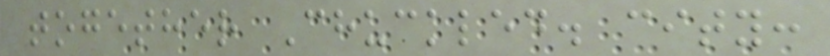together Chuckled. city:
